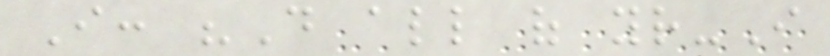I: "Do all of your-I
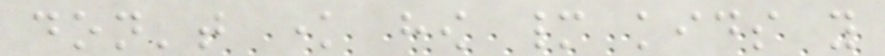don't know how many kids you
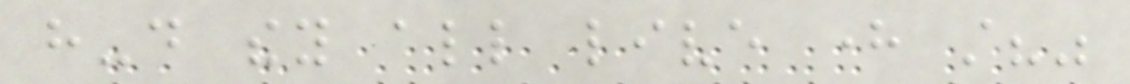have-do they all live here still?"
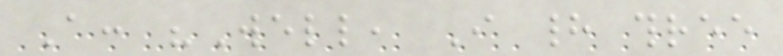A: "Well, I had three
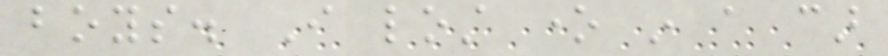boys. I lost one in a car
